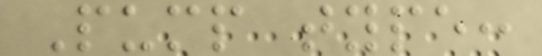Pump type:
